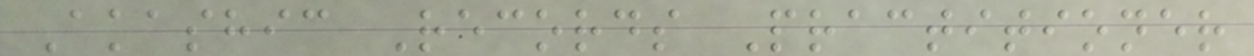Akashic Records Practitioner
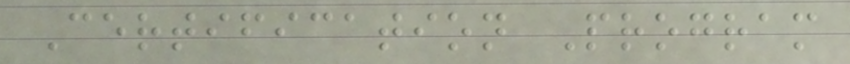Certification Program
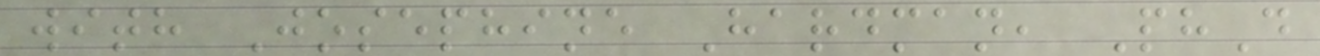with Josephine Hardman, PhD
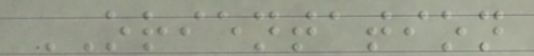ORIENTATION
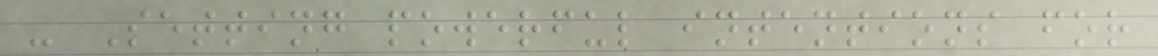- Setting powerful intentions for
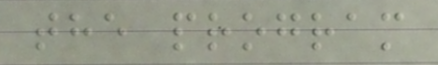the program
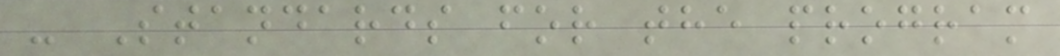- Standards for the program
